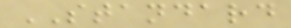STANDARD
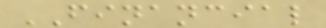FINANCIAL
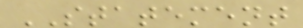STATEMENT
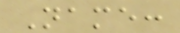Name:
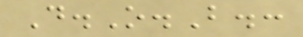D.O.B.:
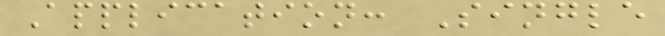Application: Single
